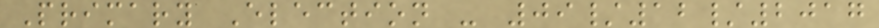Primary Election - 09/12/2017
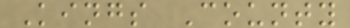Kings County
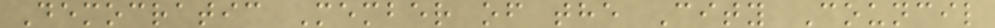Democratic Member of the City Council
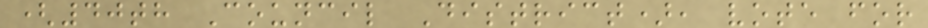(40th Council District), vote for
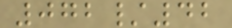072/42
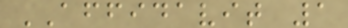AFFIDAVIT 1
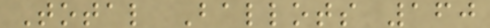Total Ballots 160
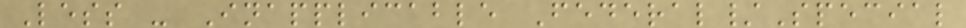Less - Inapplicable Federal/Special
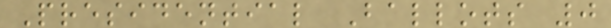Presidential Ballots 0
